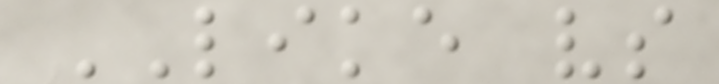LIKE vs
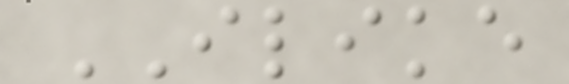ILIKE
